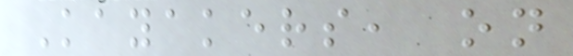Kayakers, on
